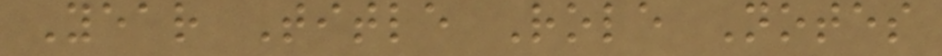Year Title Role Notes
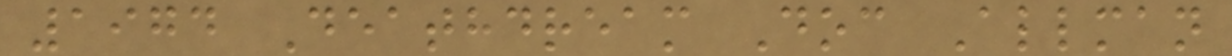1974 Deathdream Doc Allman
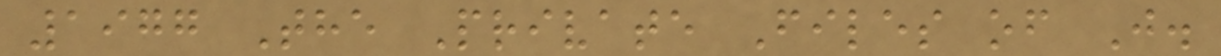1977 The Private Files of J.
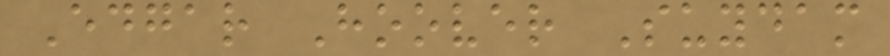Edgar Hoover Suydam
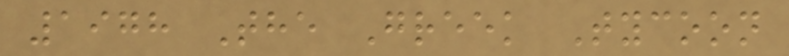1978 The Greek Tycoon
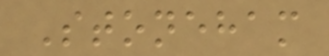Stoneham
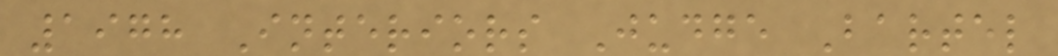1978 Interiors Judge Bartel
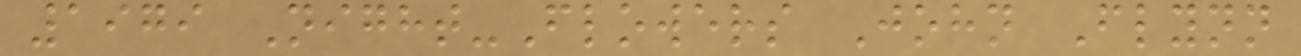1979 Night-Flowers John Flynn
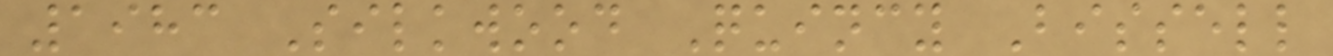1983 Silkwood Quincy Bissell
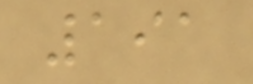191
